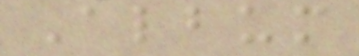Album
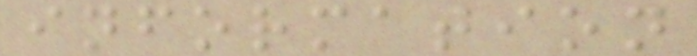information
